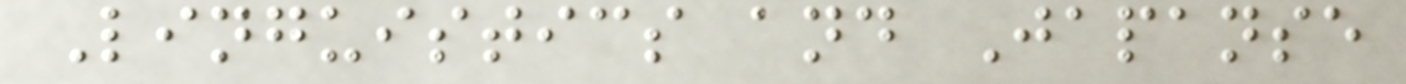Linguistics and Japanse
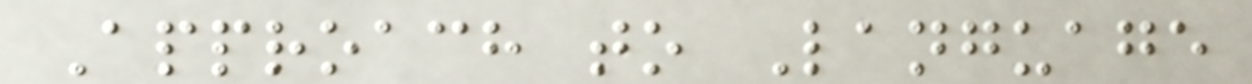Approach to Language
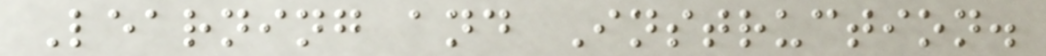Learning and Instruction.
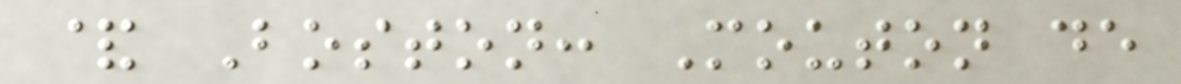& Boston: Mouton de
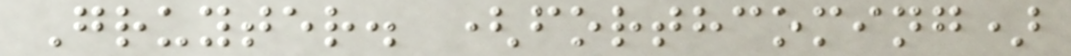Gruyter. (forthcoming)
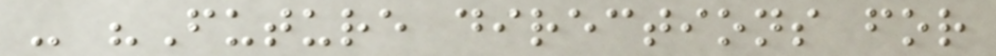- "Future directions for
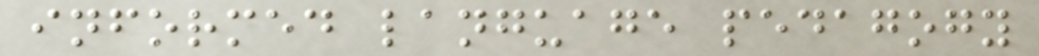informed language pedagogy
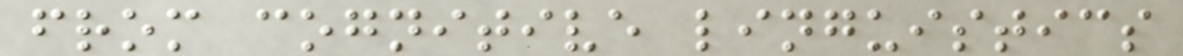from cognitive linguistics
